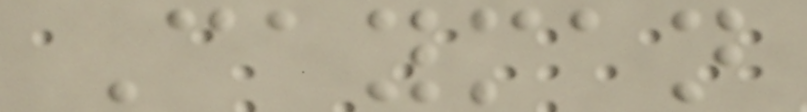Cayman
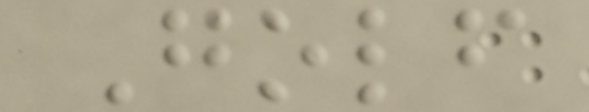Golf
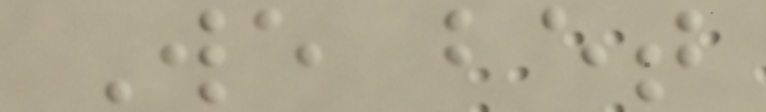We bet
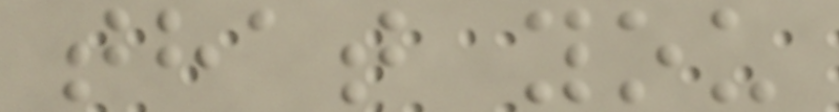that you
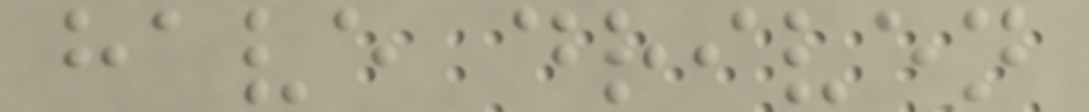have driven
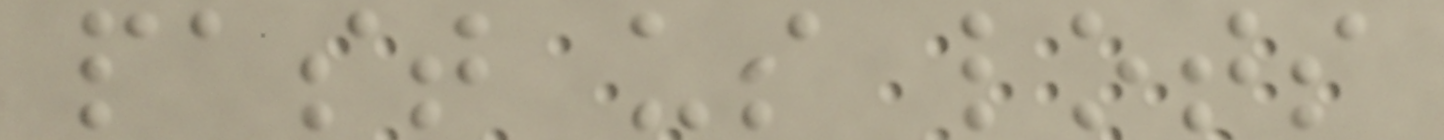past us lots
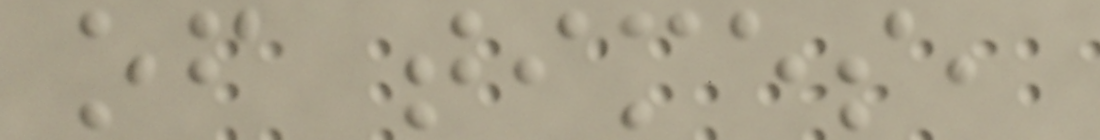of times,
